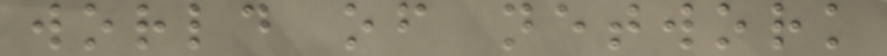world of network
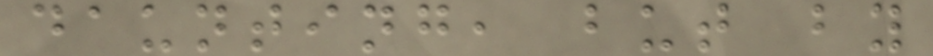daunting, but by
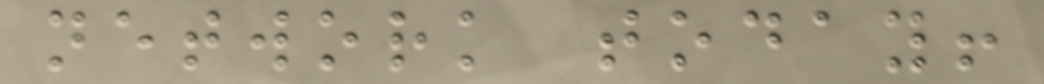network today!
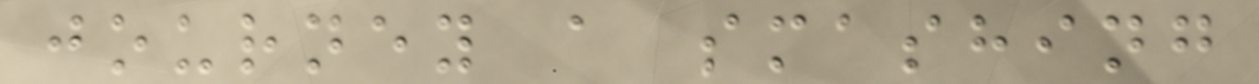journey a smashing
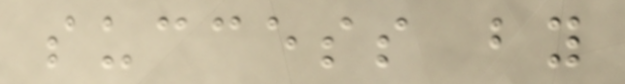success by
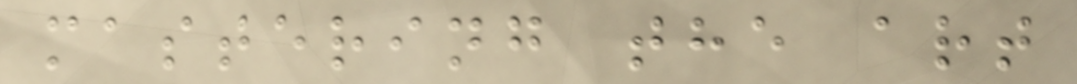mastering the art
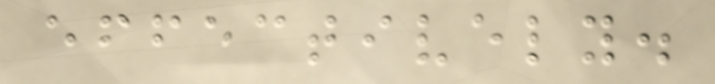effectively.
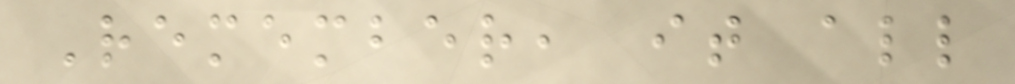Remember, it all
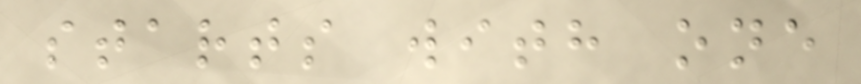starts with one
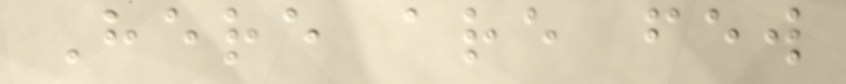Here are few
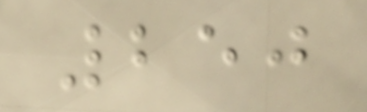250
